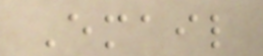Email
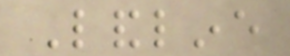Landline
